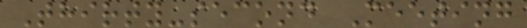Thirty-second Meeting
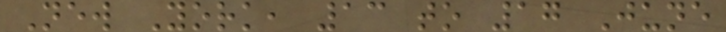New York, 13 to 17 June
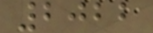2022
